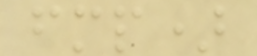fmp)
